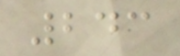243
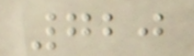720
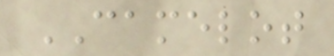CAMELOT
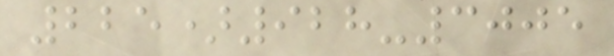225)928-3005
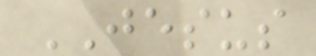JESUS
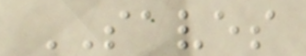SAVES
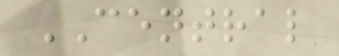CENTRAL
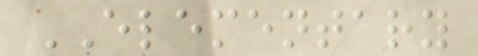ELEMENTARY
